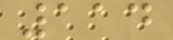114
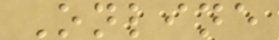Online
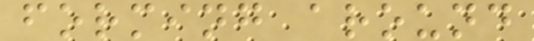forming around
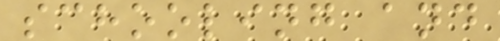schooling and
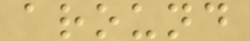around
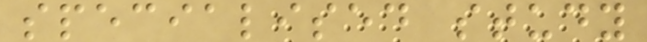specialised study
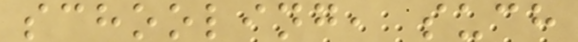schooling, such
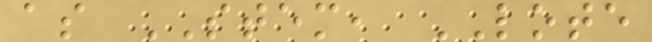as STEM, LOTE
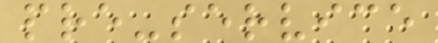pre-service
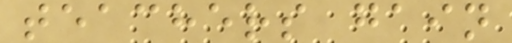teachers gain
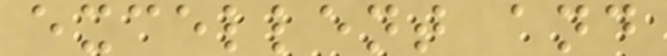excellent and
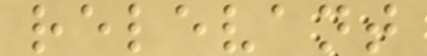relevant
